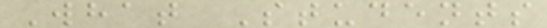What Students
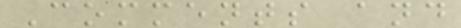Comments and
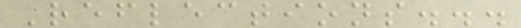Reflections...
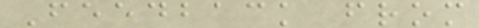Feedback from
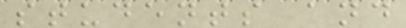students and
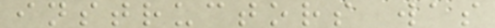instructors was
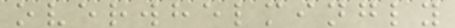overwhelmingly
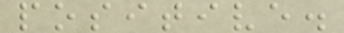positive.
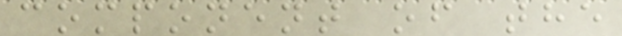component of the
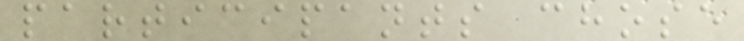participants chose
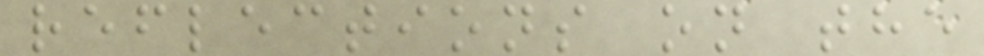reflections on the
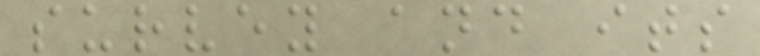survey and its
